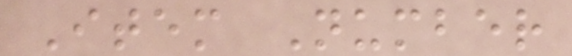Item Number
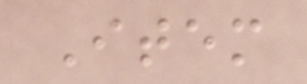Item
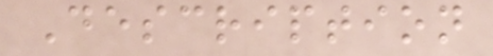Description
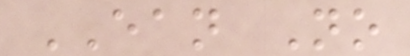EAN No
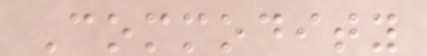Commodity
